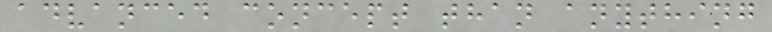advanced concept than anything
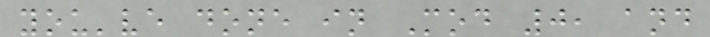you've done in Mod 0, and
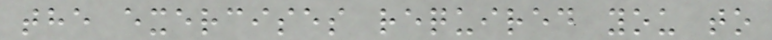the exercises required you to
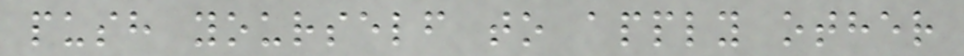push yourself to apply other
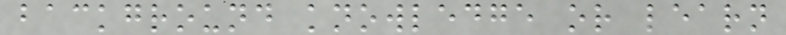background knowledge or learn
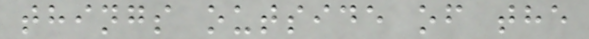things outside of the
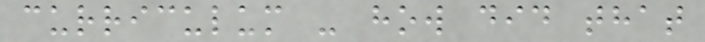curriculum - how did that
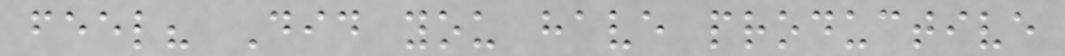feel? Did you have productive
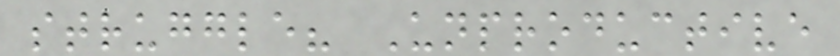struggle? Unproductive
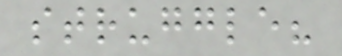struggle?
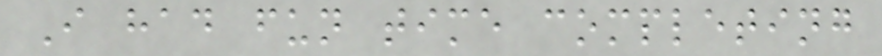I had fun time completing
